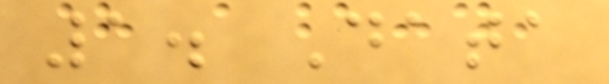1. Data
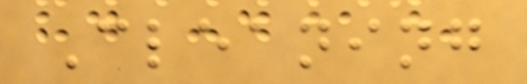Cleaning
